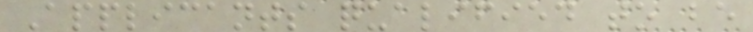Applicants qualified to be
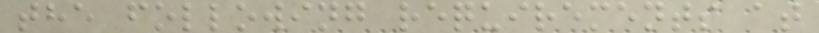the following requirements at
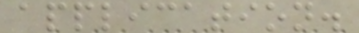application.
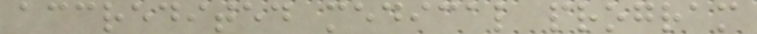accredited medical program
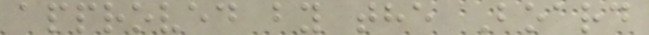approved by the Board
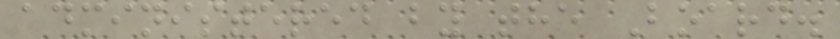administered by the Board.
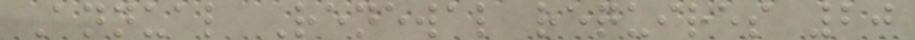Annual Renewal requires 20
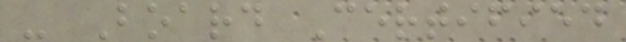- Board Certified
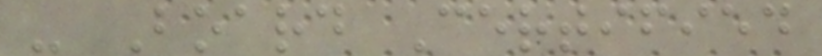- Board Certified
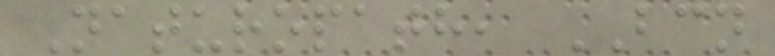Naturopath, BCN
